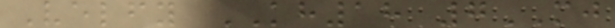Velfy KH18 7MJ
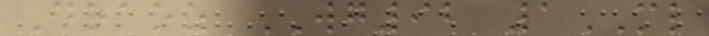Draoz WG92 1ML
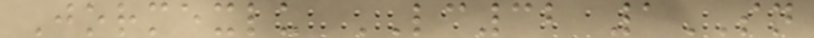Jormexlu LC32 1SN
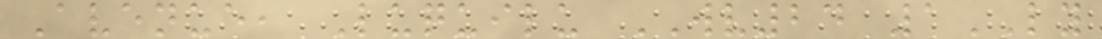Avenue, Luquilu WV24 1LY
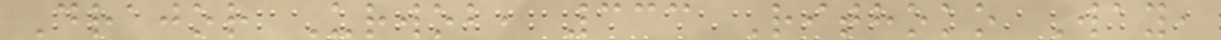Drajor Urwob, 333 Rithoko Way,
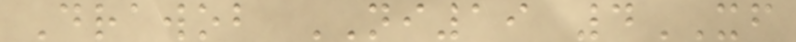Drawob NI19 4XF
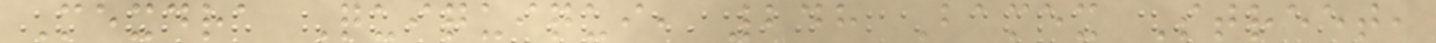Mexdra Quiquiqui, 248 Bamex Street,
